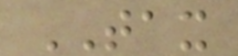TAX
